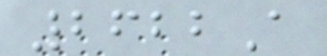2622A
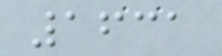1631
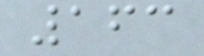163
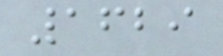1629
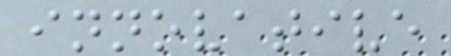innovative
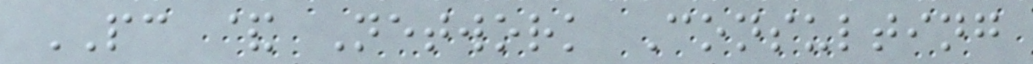PC & Network Consulting
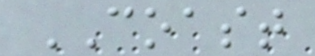COAST
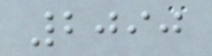2090
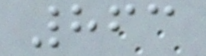863
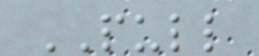PULL
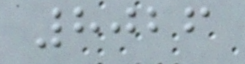8026
